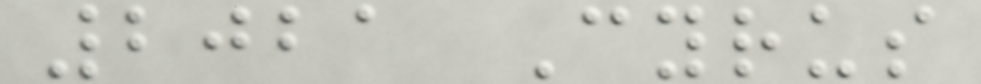2021 Cyrus
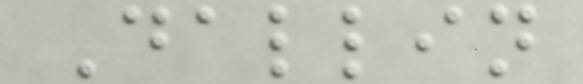Dallin
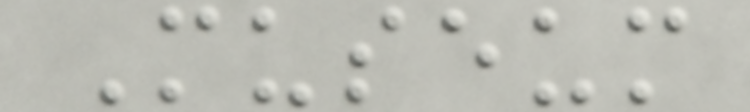Museum
